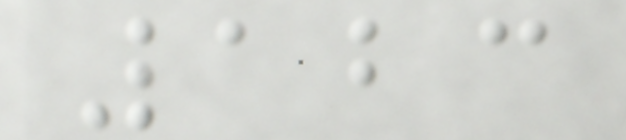123
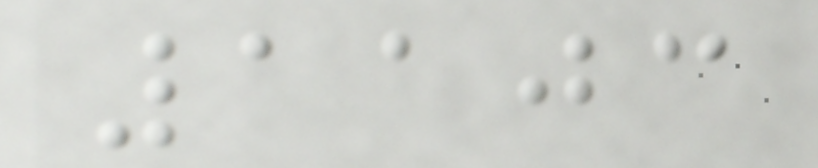1103
